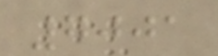7001
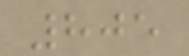805
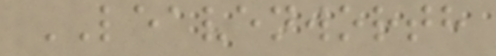LEAVENWORTH
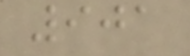901
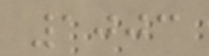1003
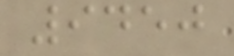9450
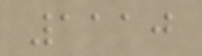1110
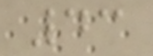43
